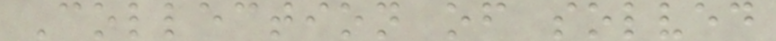Collection of solved
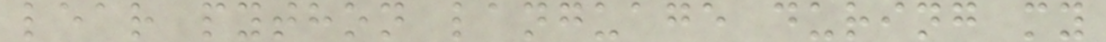lear python language during my
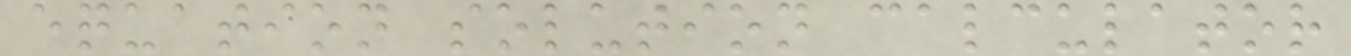equation solution calculator
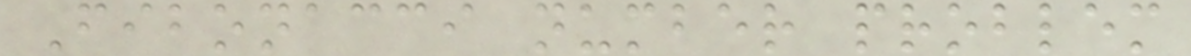Fibonacci number problem
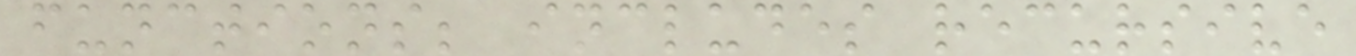functions; includes recursive
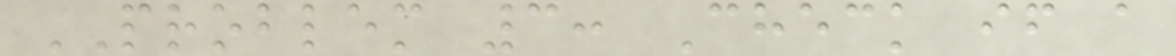PROBLEM 3: Check if a
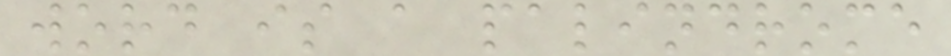word is a palindrome
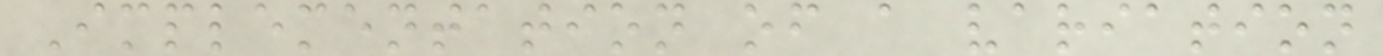Implementation of a variation
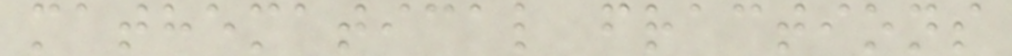mathematical fractions
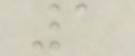1
